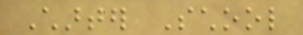Charter School
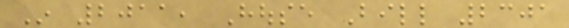In 2011, House Bill 2301
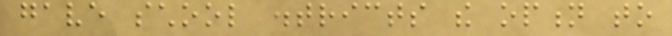gave school districts the option to
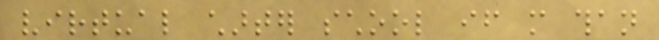virtual charter school if more than
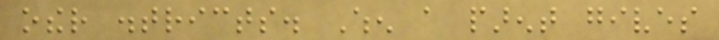other districts. When a parent gives
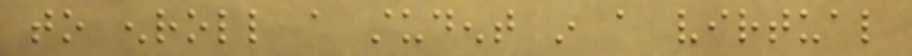to enroll a student in a virtual
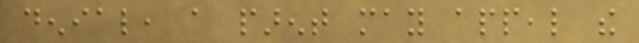denial, a parent may appeal the
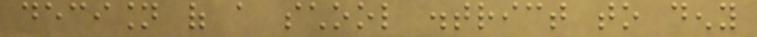decision of a school district to deny
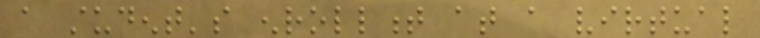a student's enrollment at a virtual
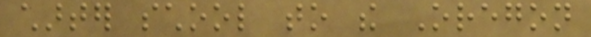charter school to the Oregon
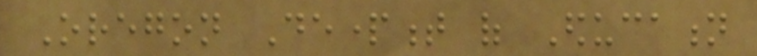Oregon Department of Education
